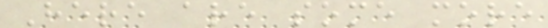Here are some more
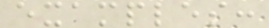examples:
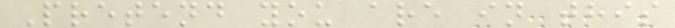Pretend you are in this
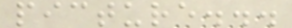picture...
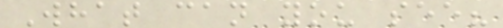What can you see?
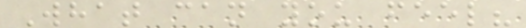What can you feel?
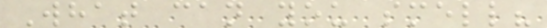What can you smell?
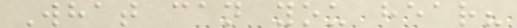What can you hear?
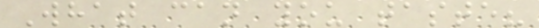What can you taste?
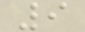9
